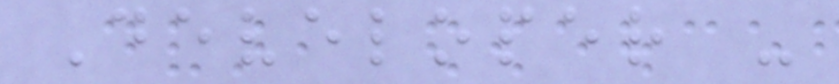Developer -
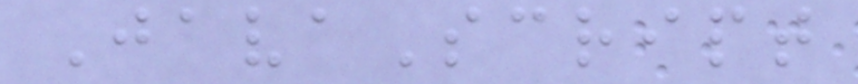JavaScript
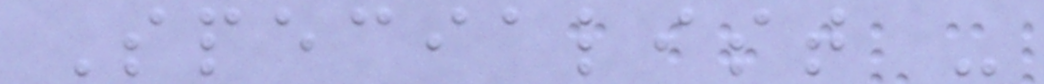Specialist -
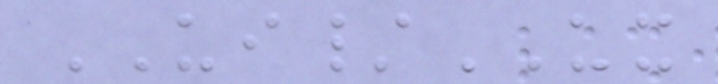UI/UX
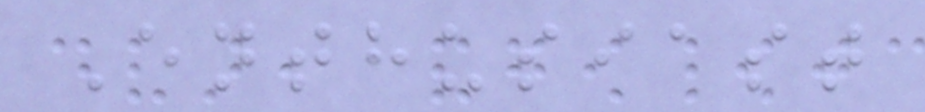Enthusiast
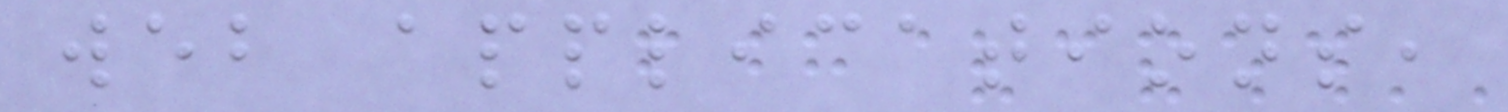web applications,
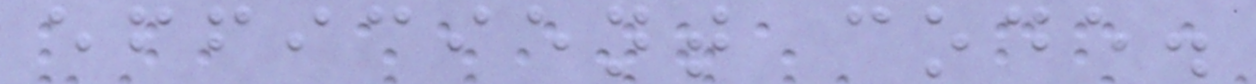efficient code.
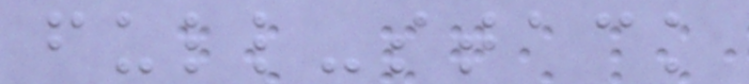full-stack
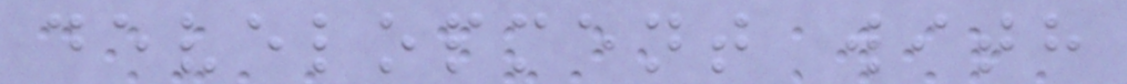development with
